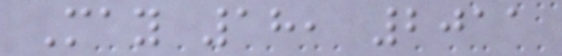May 18, 2011
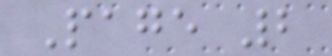Page 2
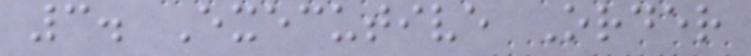3. Executive Order
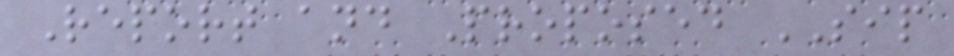Report and Proposed SIP
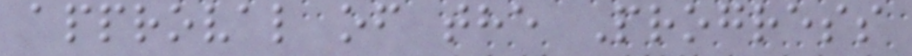approval of the Progress
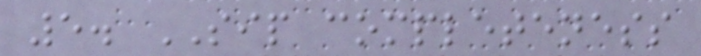5. SIP completeness
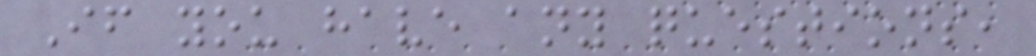If you have any questions,
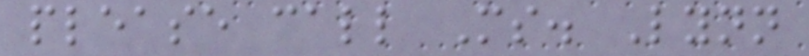please call Ms. Lynn
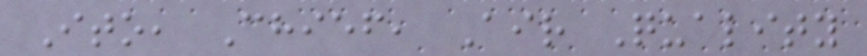Ito, Chief, Air Quality
